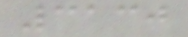3130
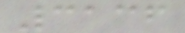3136
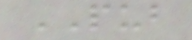PUB
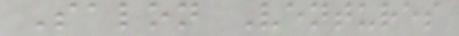Salon Ventures
